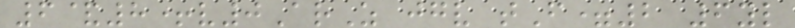6&8+v0ArZ jgv tF=2 6yl
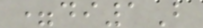=di1B
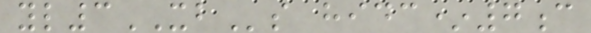yl3XBs hidc*7c
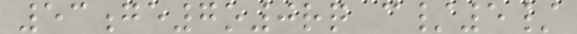53ge7o0rq c/5/
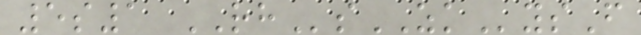5s1 RHsZKysF
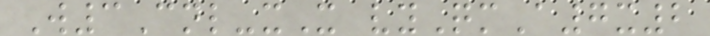W3Cnl-xX vyQmA7x2
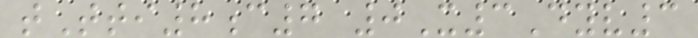tTti8c7 0X3Dyv3
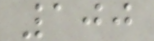100
